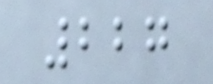227
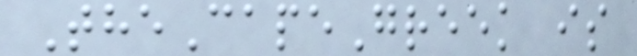TheCapeGreek is
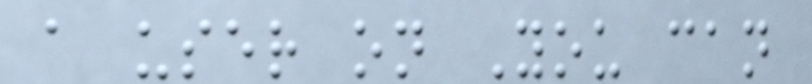a user on You can
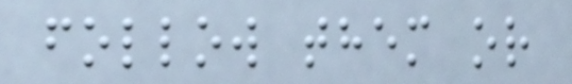follow them or
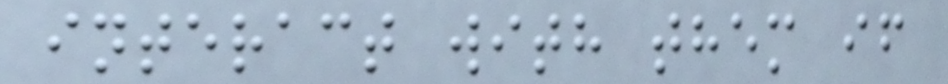interact with them if
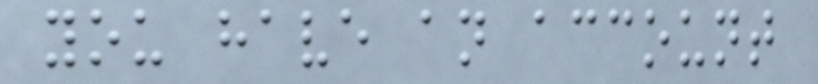you have an account
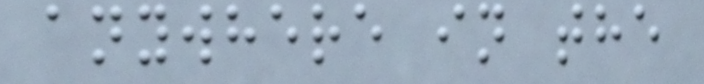anywhere in the
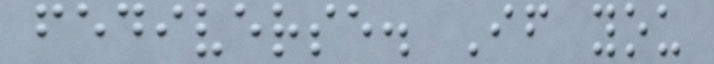fediverse. If you
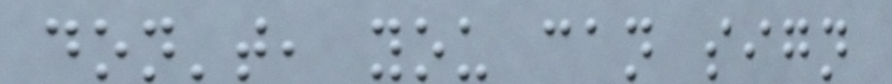don't, you can sign
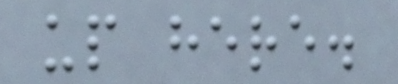up here.
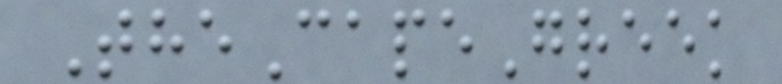TheCapeGreek
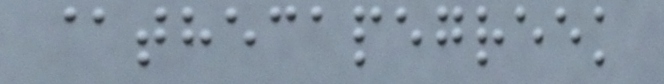@thecapegreek
